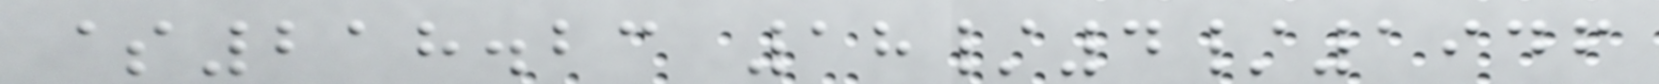$218.23 18/4/1946
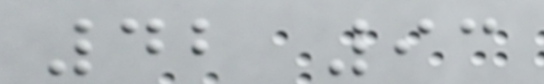42 93
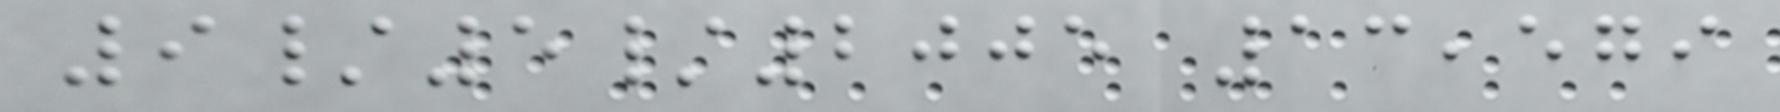9/5/2005 13,579
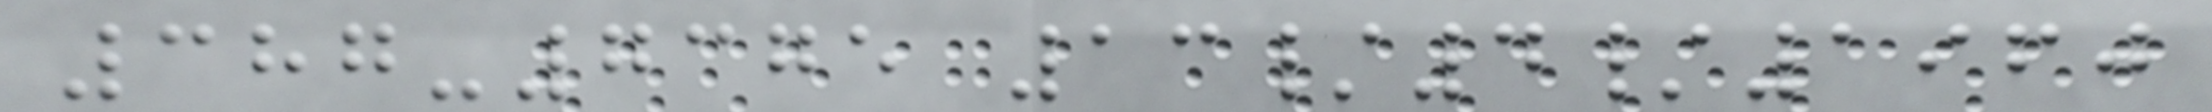387-7375 13/4/1960
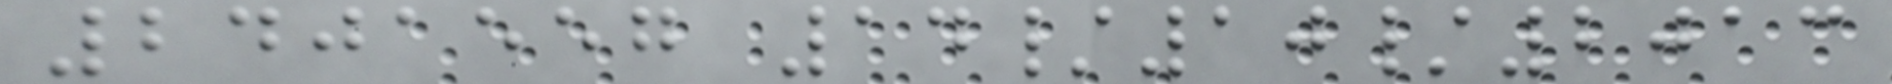2401557 14/10/2013
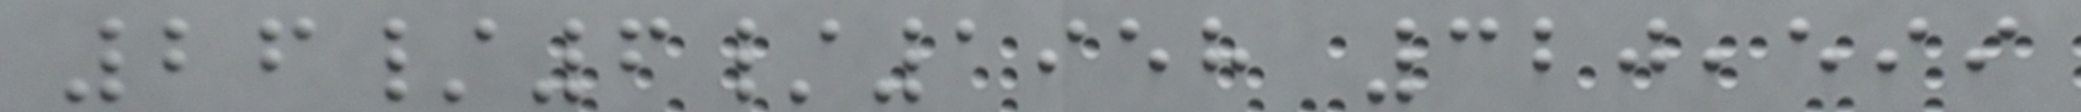26/6/1958 320,599
